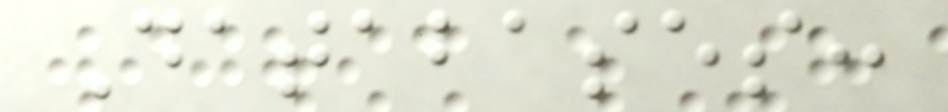Databases:
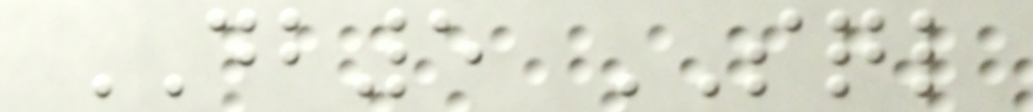DB5 SQL
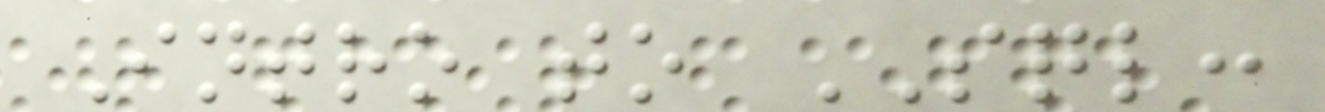Intro to SQL:
